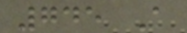745 A
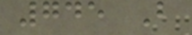745 B
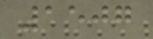1507
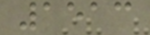1513
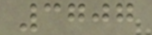3707
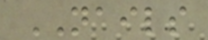NAILS
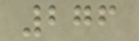276
